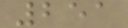251
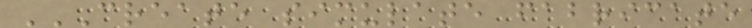CREATE SIMULATE FABRICATE
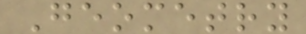Geometry
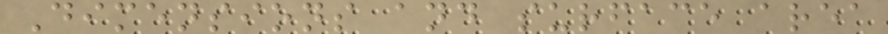Dimensions and surface area
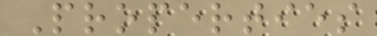Properties
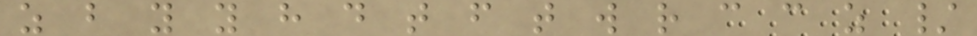z b y y h d t f t w r c c z /
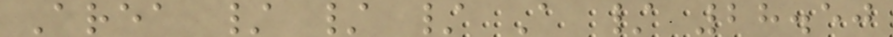Area / / / A / 28.50
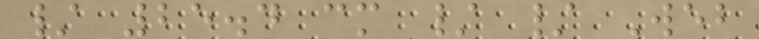/ 25.4 cm / / Web
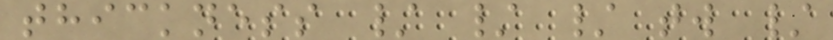thickness / / / tw /
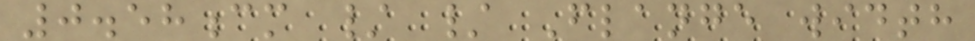0.58cm / / Flange width
